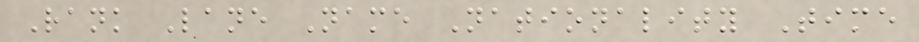Rank Lane Name Nationality Time
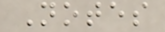Notes
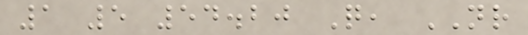1 5 54.20 Q, NR
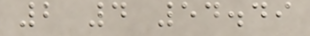2 4 54.49
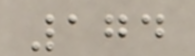174
